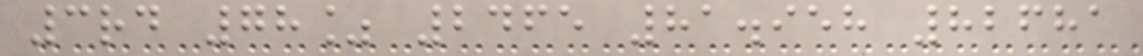3rd 78% 2465 81.958 82681
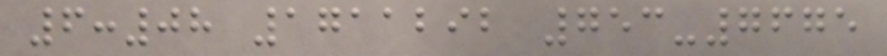6:08 1711292 753-7675
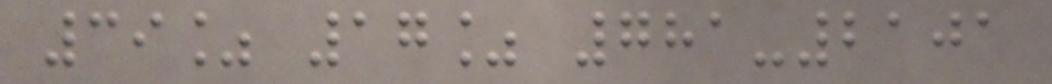39% 17% 781-2101
